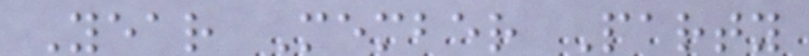Year Member Party
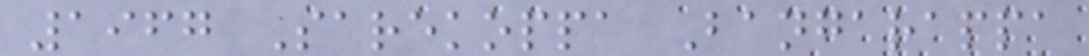1967 Sarekoppa Bangarappa
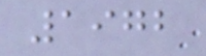1972
